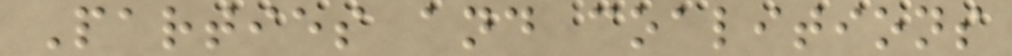Parties and coalitions
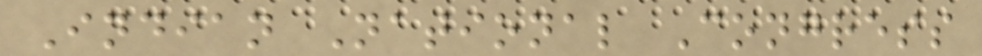Indian National Congress
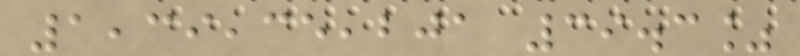1,39,35,201 39.3%
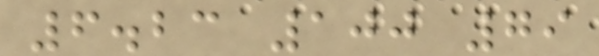6.23 100 79
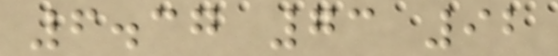6.37 73 92
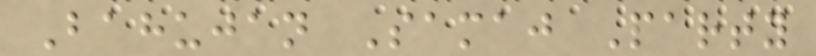Bahujan Samaj Party
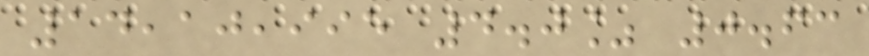14,10,995 4.0% 0.63
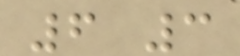6 3
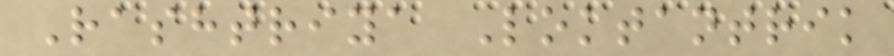Rashtriya Loktantrik
